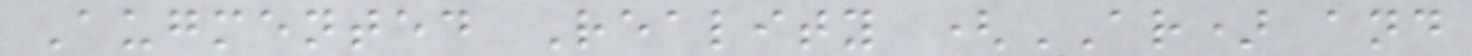Augmented Reality (AR) and
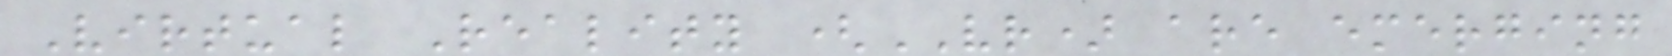Virtual Reality (VR) are emerging
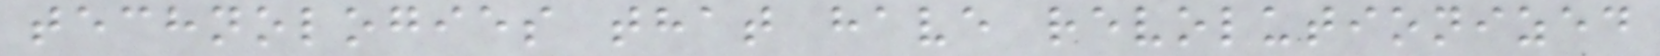technologies that have revolutionized
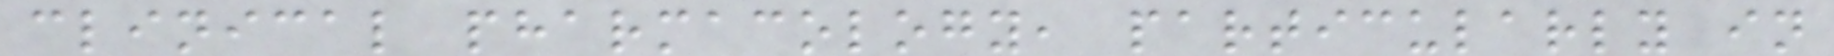clinical pharmacology, particularly in
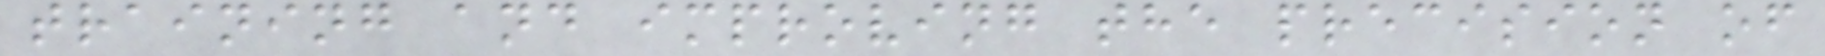training and improving the precision of
